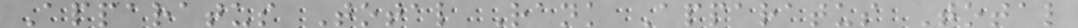Apparatus Total Rank Apparatus Total
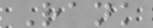Rank
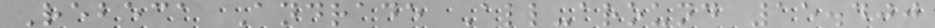Rebeca Andrade All-around 15.400
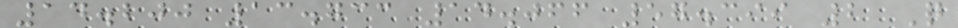14.200 13.733 14.066 57.399 2 Q
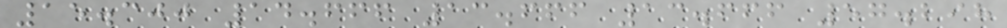15.300 14.666 13.666 13.666 57.298
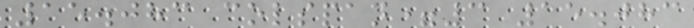15.083 colspan=3 15.083
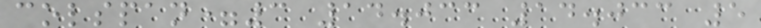colspan=3 14.033 14.033 5
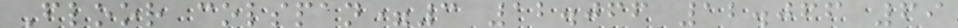Floor colspan=3 12.066 12.066 69
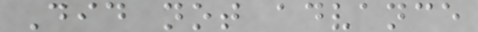Did not advance
